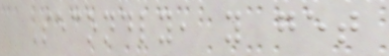Secondly, you get
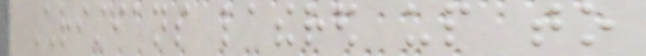Christians lathered up to
